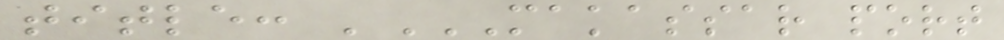title: 'MAKASSAR PORT
